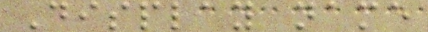Display name
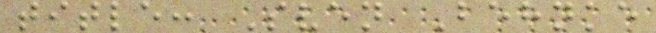title: Sven Behnke
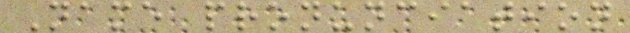Name pronunciation
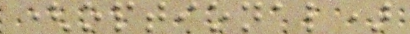(optional)
